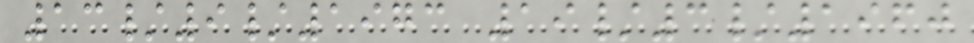13/9/1973 19/3/1960
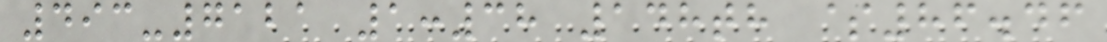493-7121 1:38 148th $86.46
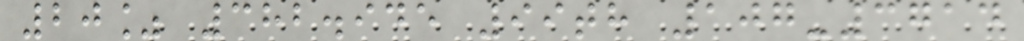20% 382.945 99th 107-3714
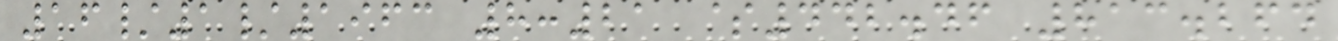16/1/1963 8:21 $442.46 813.264
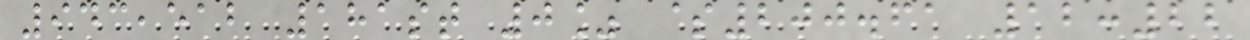943,512 181st 0% $200.61 12:22
